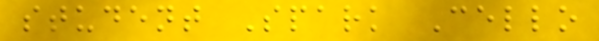student Spark Cello
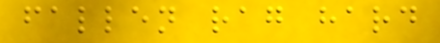fallen rag hard
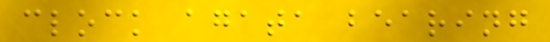clock agata bearing
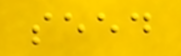seed
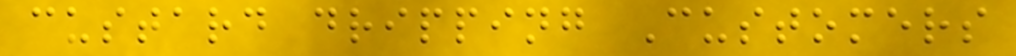custard dripping Customers
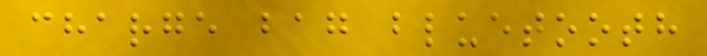charge bag bluetooth
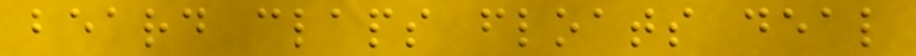beard claps floats deal
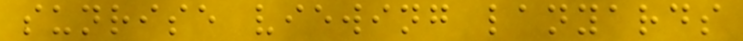sunrise viewing lanyards
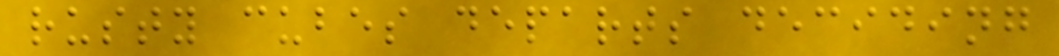rusty cubes departs deciding
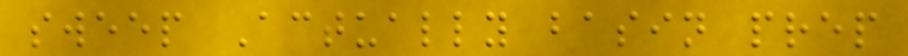sweep Actually basin prep
